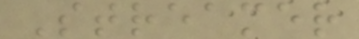Streamer
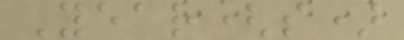Year(s)
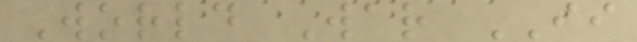World War II
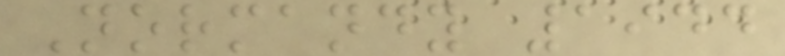Normandy 1944
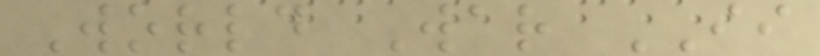World War II
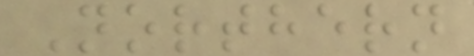Northern
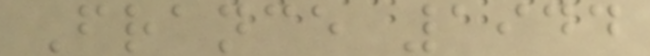France 1944
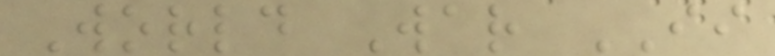World War II
